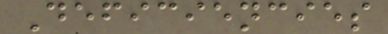Deficiencies
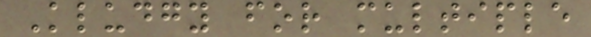Kludgy for multiple
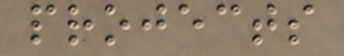projects
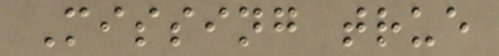Missing true
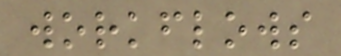workflows
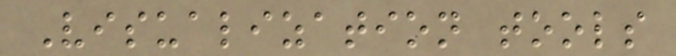Visualization tools
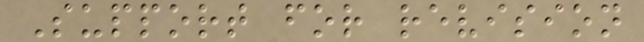Support for revision
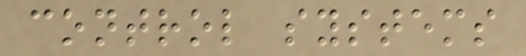control systems
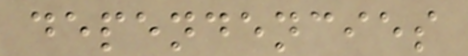dependencies
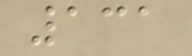131
